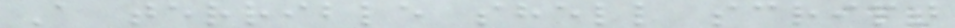A terrible shell script
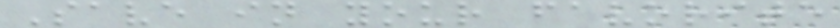Save in your favorite
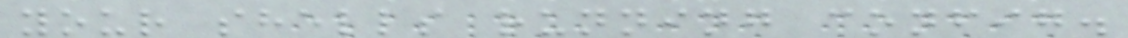your shells running config.
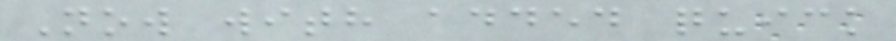Now with added quick
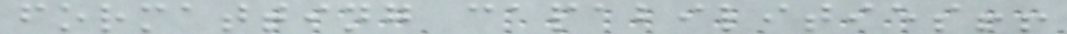formatting capabilities!!
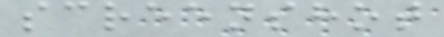screenshot
